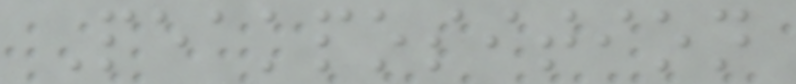Peakposition
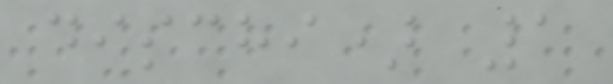dischi) 1
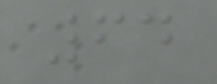64
